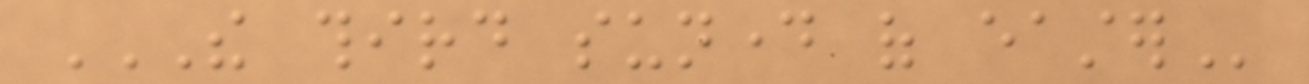THE THIRD SUNDAY OF EASTER
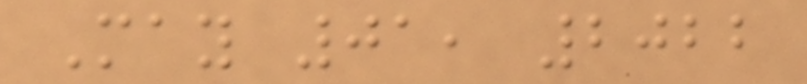May 01, 2022
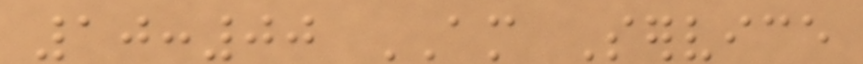10:00 AM Service
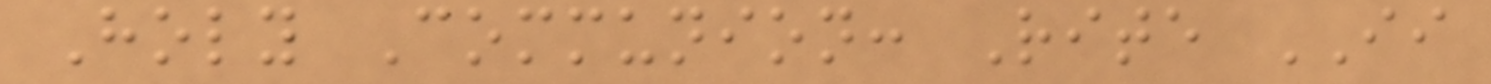Holy Communion: Rite II
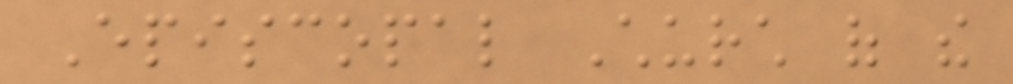Episcopal Church of the
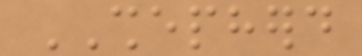SHEPHERD
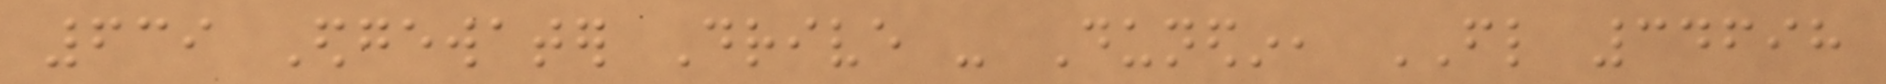639 Edgewater Drive - Dunedin, FL 34698
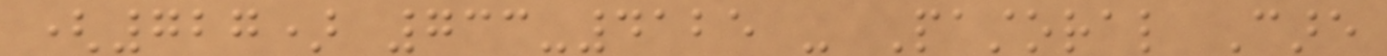(727) 733-4125 - Pastoral Care
